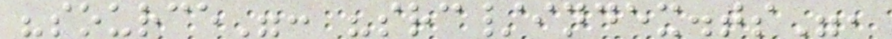"source": "src/index.ts",
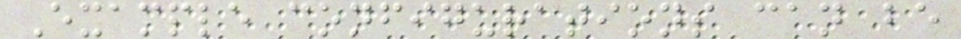Example configurations can be
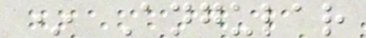* Angular
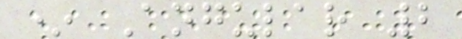* Angular 2
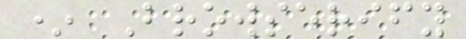* Browserify
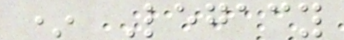* Legacy
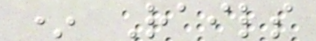* Rails
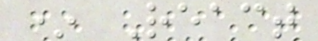* React
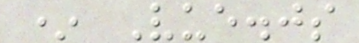* Vue.js
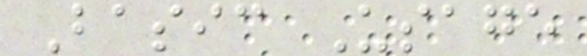Basic Usage
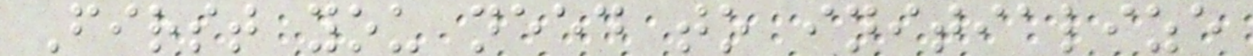First you need to initialize
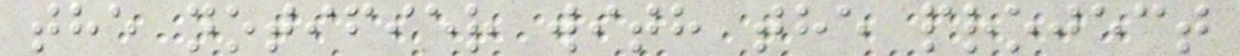the notifier with the project
